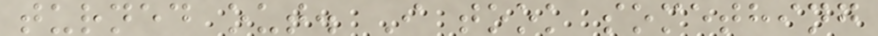turned out. I took something
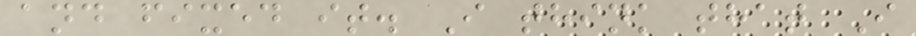and fixed it. I think that I
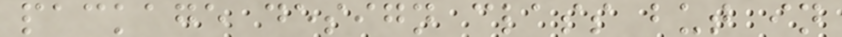package design class but in
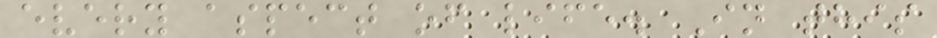every aspect of life. In this
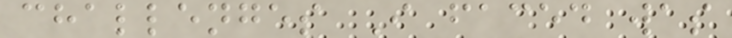challenges I faced was
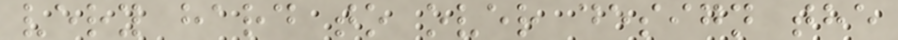very hard to over design the
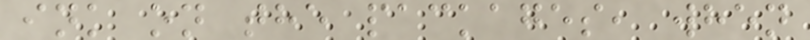ink on the packages, when
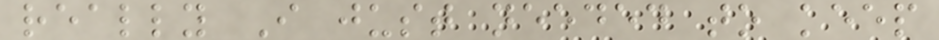really I just needed to keep
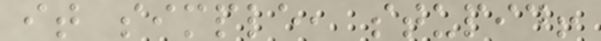it simple, stupid!
